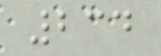234
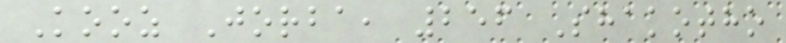Kooz Jorba, 256 Shakotho
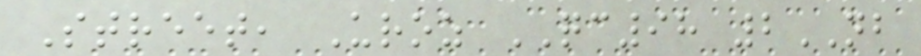Street, Uroz QC98 2NB
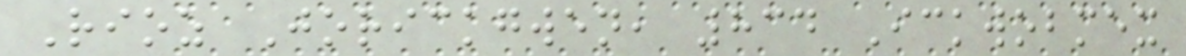Rioz Jorickgwen, 834 Ickwobmex
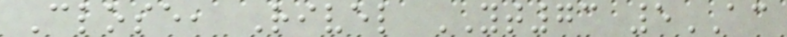Close, Rivel YT73 5AC
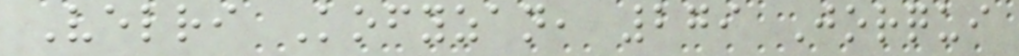Velri Kofyzan, 279 Jorqui
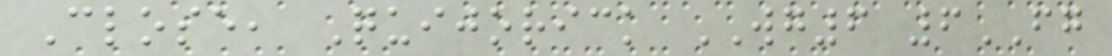Close, Quijorick WG6 6FG
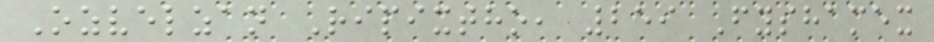Ozvelzan Ripixtho, 259 Fyshamex
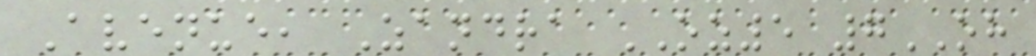Avenue, Zandra OZ5 7OH
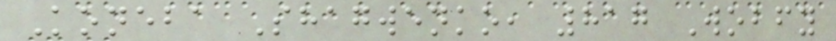Koneba Shagwenko, 817 Wobfy
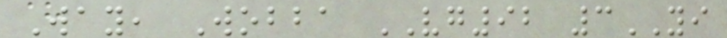Way, Wobba VG92 3YI
